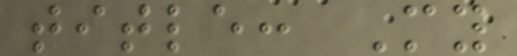title: My
